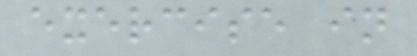exercise in
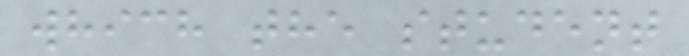which the student
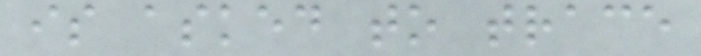is asked to trace
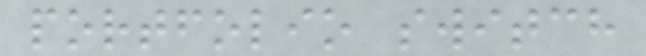portfolio switch
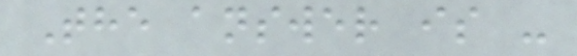The answer is -
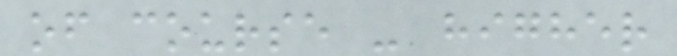of course - higher
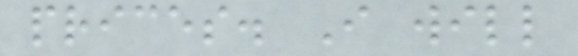prices. I will
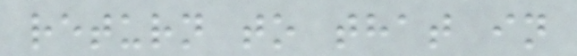return to that in
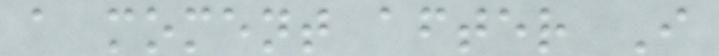a moment after I
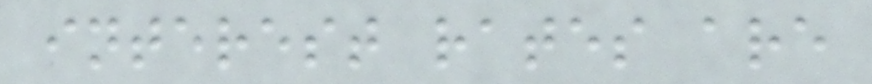interest rates are
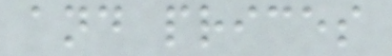and prices
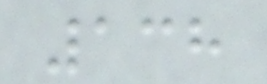138
